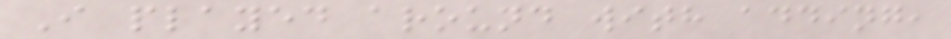I played around with adding,
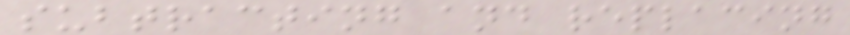subtracting and replacing
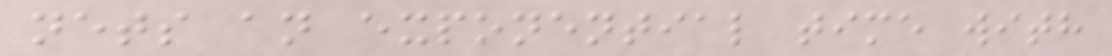nets an exponential time with
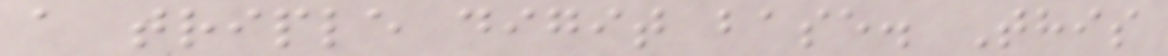a triple digit base. This
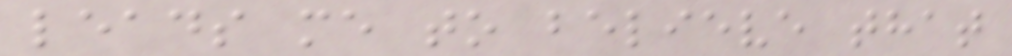leads me to believe that
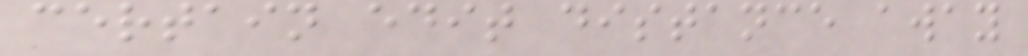certain edit distance away
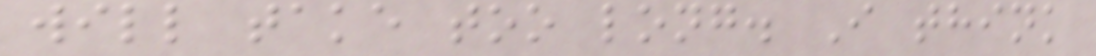will take too long. I think
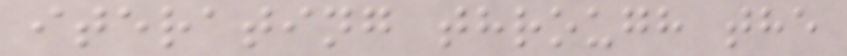iterating through the
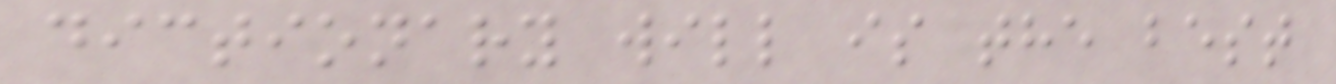dictionary will is the best
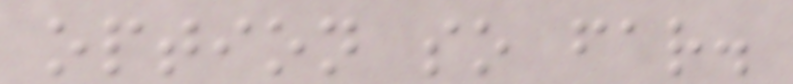option so far.
